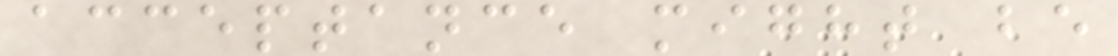acceptance might be
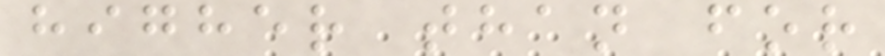higher than for
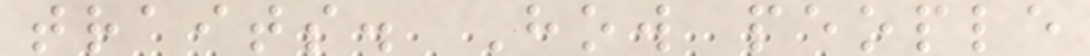traits. How people
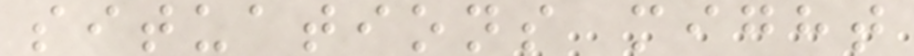situations might
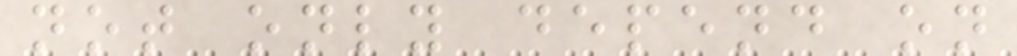not only depend on
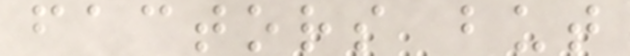factors but
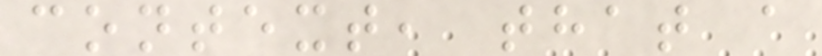context, that a
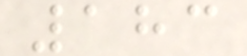183
